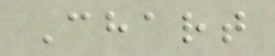Chart
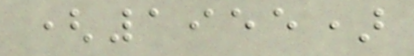(1955)
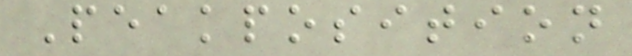Peakposition
